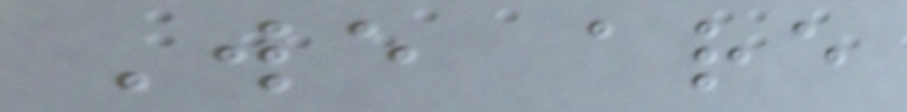We are
